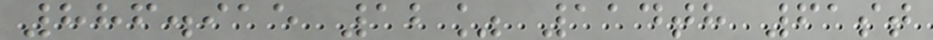886.915 12% 114th 61st
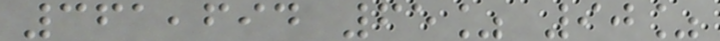361,694 65% 90%
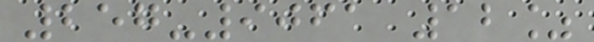257-9061 12%
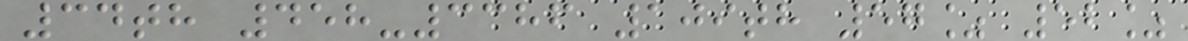34th 458-3386 109th 57% 52%
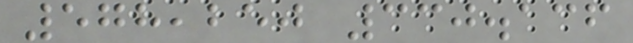578,250 330.136
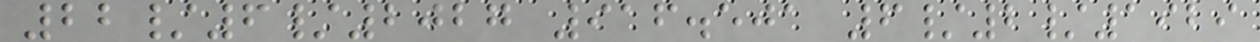22/6/2027 916.501 6/2/1929
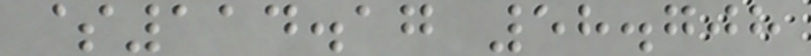$114.17 58.708
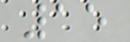15
